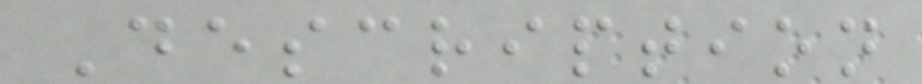Description
